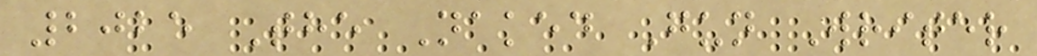2025 The Naked Gun Writer
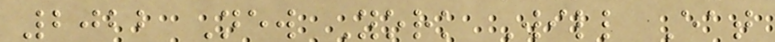2022 New York Will Eat
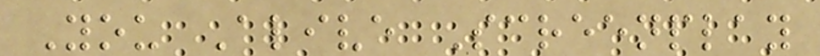You Alive Screenplay
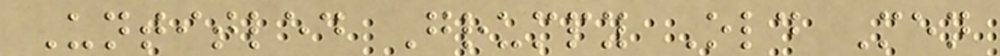Untitled Grumpy Old Men
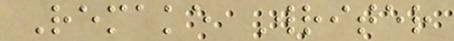Remake Writer
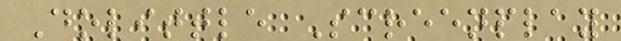Dolittle Screenplay
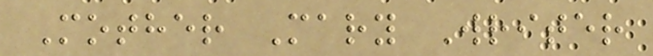Mother Mary Writer
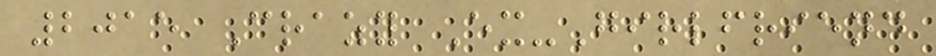2015 Crazy Ex-Girlfriend
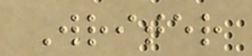Writer
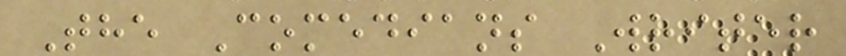The Comedians Writer
